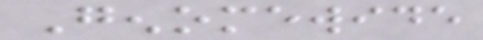Genomewide
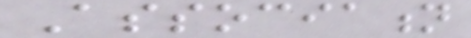Association
